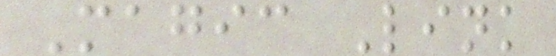Magic Link
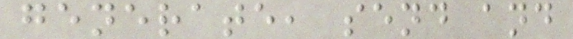generate, send and
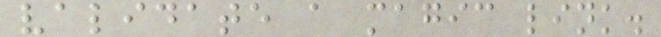validate a magic link.
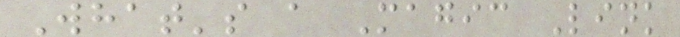What's a Magic Link
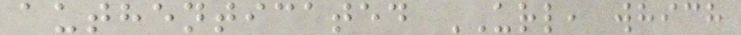authenticated URL, which
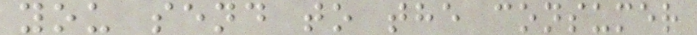you send to the consumer
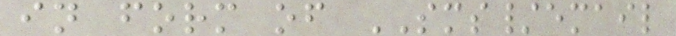in form of SMS/email
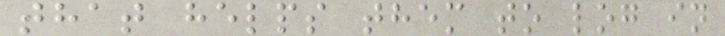that helps them to log in
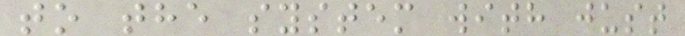to the system with just
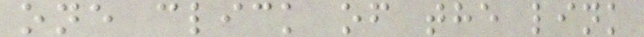one click of the link
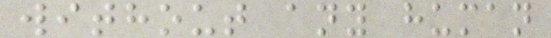without any human
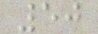50
